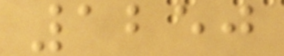1250
